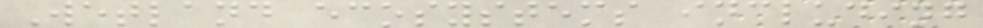Wetland ecosystems including
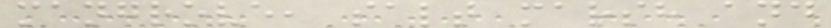mangrove, salt marsh and
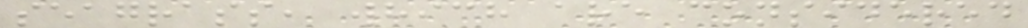seagrass, which are considered
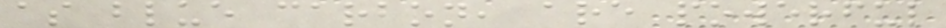as blue carbon, are powerful
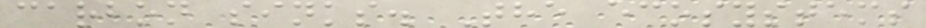carbon sinks. The ecosystems
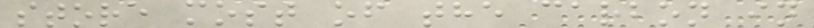store most of the carbon in
